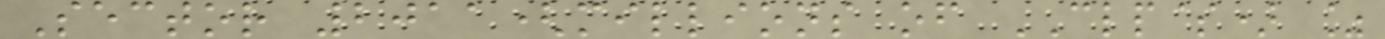Sector 2011(millions of CLP$) %
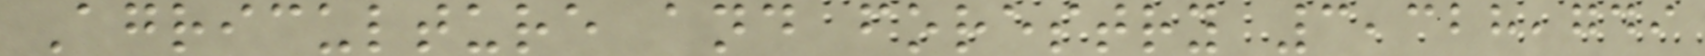Agriculture and forestry 3,328,749
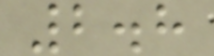2.8
